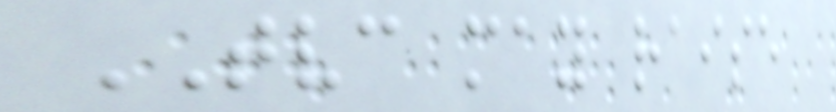TVC may raise
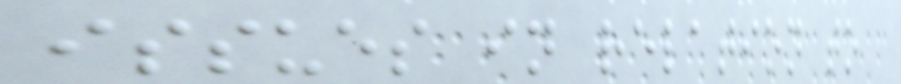issues in relation to
